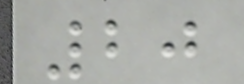20
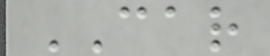CAR
